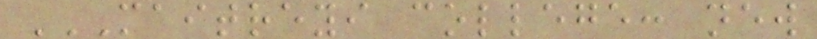MAITREYI COLLEGE: NEW
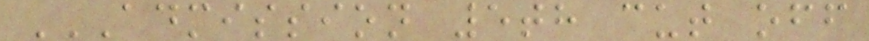ADMISSION 5TH CUT OFF
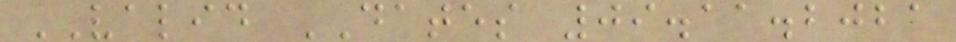VALID DATES 09.11.2021
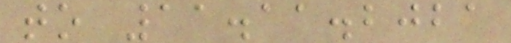to 11.11.2021
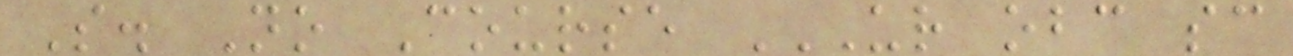S. No Course UR OBC SC
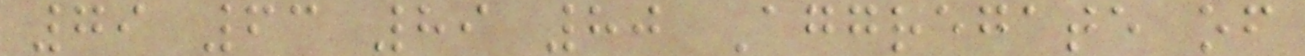79 63 89 80 Aggregate of
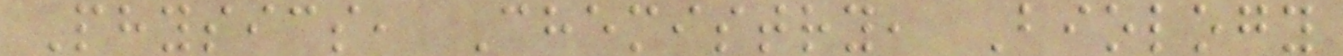Physics, Chemistry, Biology
